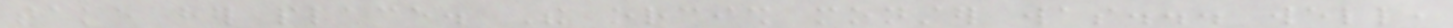take her place. The orcish monster was... well,
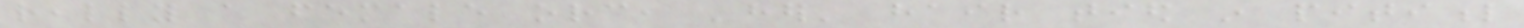really a female orc, 'her' hair tied in pitiful
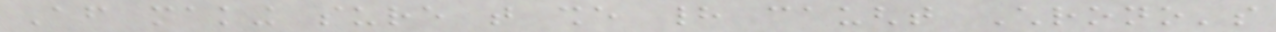After making sure that she had caught Chrono's
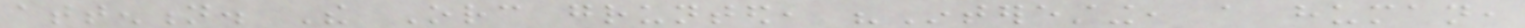attention. The Orc grunted, "Interesting, a human,
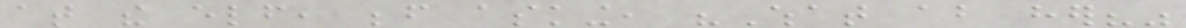at the elf, before asking, "What about her?"
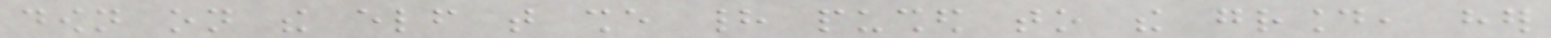down on the elf that she had pushed to the ground, her
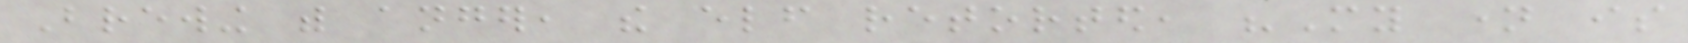Brewing with anger, the elf retorted, "My name is
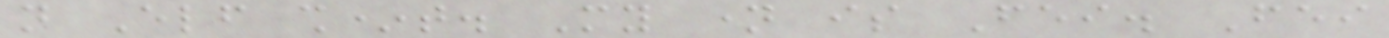not Elf sh*t. My name is Fei. Fei
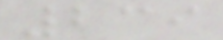239
